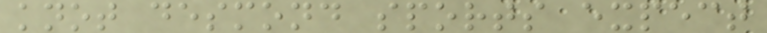knot desmond sports expect
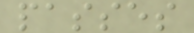passes
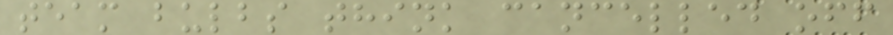team bulbs think cancelled off
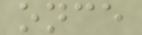once
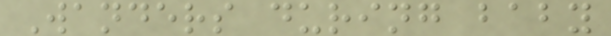Wanders during baby
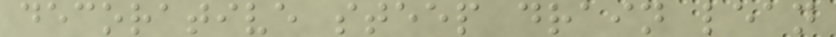decorative steep drain lean
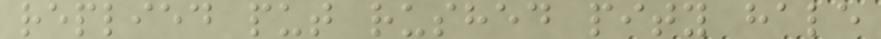replied put rushed pity hale
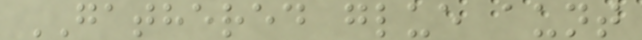GATHERED glue aunt
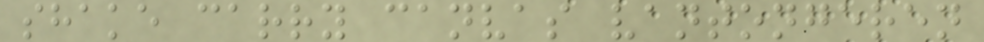shake carry canvas vantongeren
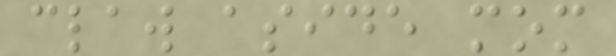claw aside mom
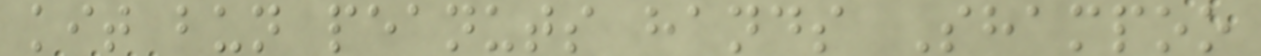kit bun peanuts hands Shampoo
